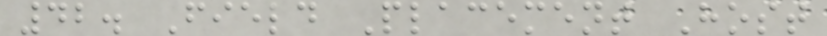42. Field Placement Host
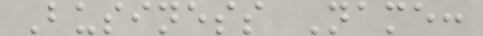Business Name:
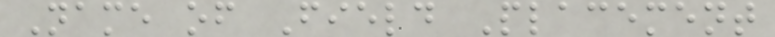Name of Field Placement
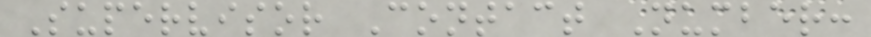Supervisor Contact Number:
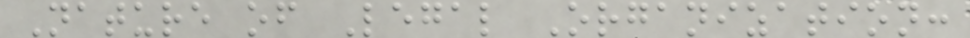Nature of Legal Organization:
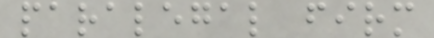paralegal firm
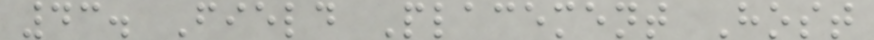43. Field Placement Host
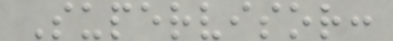Supervisor:
